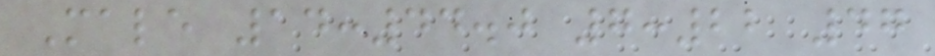Male 14:44.0 7:22 47
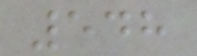548
